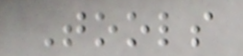Tools
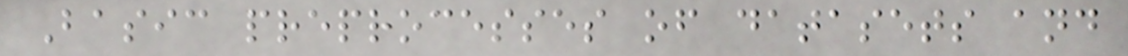Basic preprocesses of datasets and
